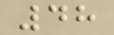48
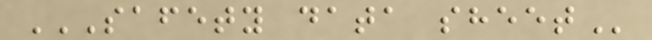SAFETY DATA SHEET
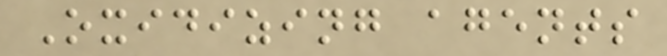Oxidizing agents
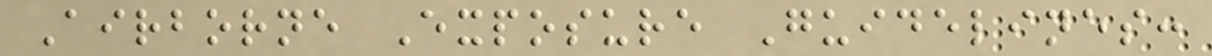Airborne Exposure Guidelines:
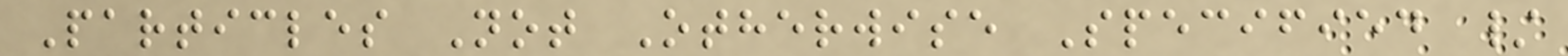Particles Not Otherwise Specified /
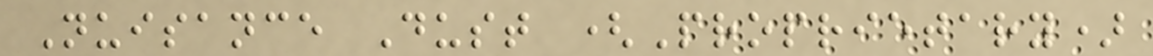Nuisance Dust (Proprietary)
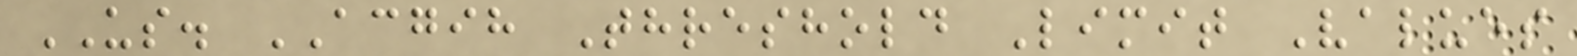US. ACGIH Threshold Limit Values
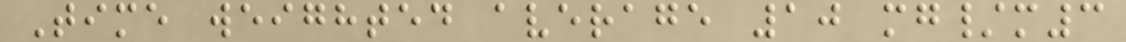Time weighted average 10 mg/m3
